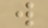w
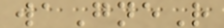waGneR
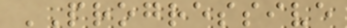PROGRESSIVE
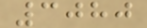3080
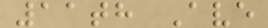11th Ave
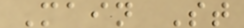Main St
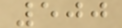500
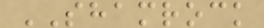SHAMROCK
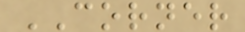CORNER
